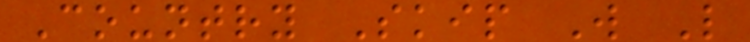Country Skip W L
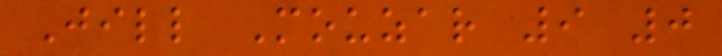Jill Mouzar 9 0
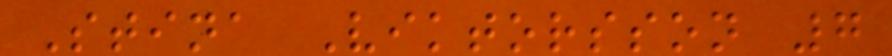Stina Viktorsson 7
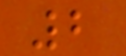2
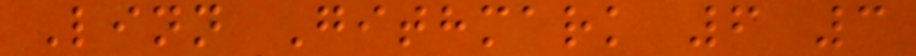Linn Githmark 6 3
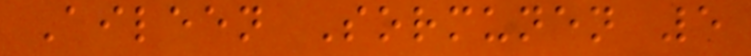Aileen Sormunen 5
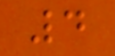4
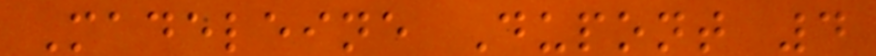Madeleine Dupont 4
